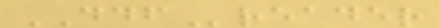DDFreader
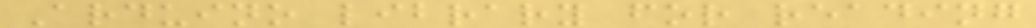Arduino library for reading
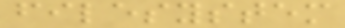filesystem
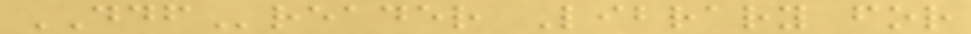DDFreader Library for
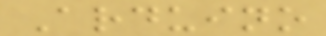Arduino
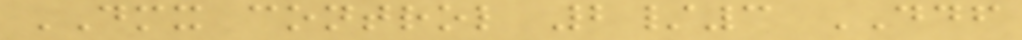DMX control 2/3 DDF
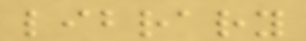library
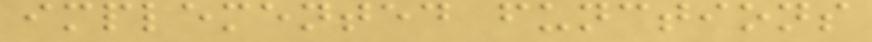implemented functions
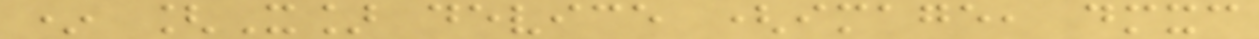* [X] device (image, dmxc
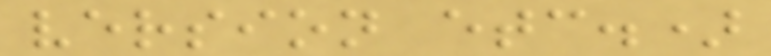version etc.)
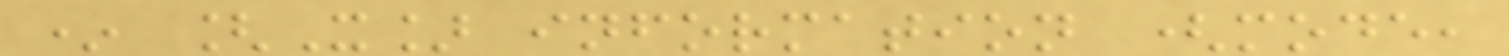* [X] information (mode,
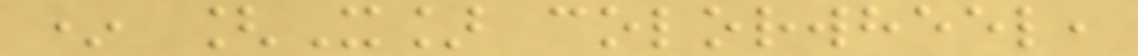* [X] colorwheel,
